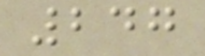247
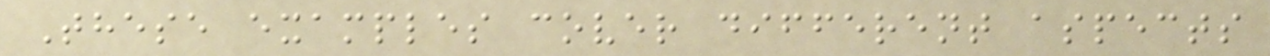These examples cover different aspects
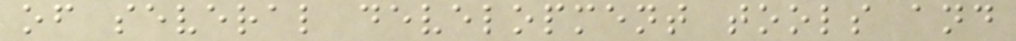of several development tools and
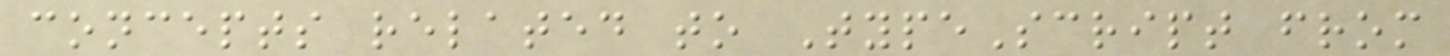concepts related to TypeScript from
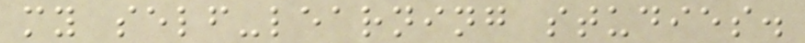my self-learning studies.
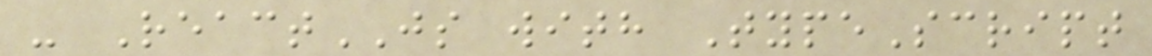- ReactJS with TypeScript
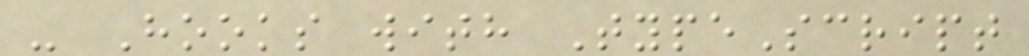- Hooks with TypeScript
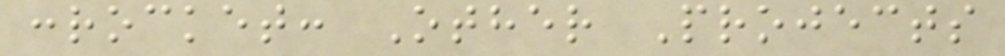:rocket: Other Projects
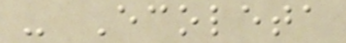- Ecoleta
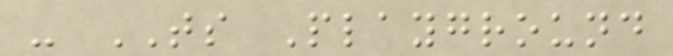- TS Playground
